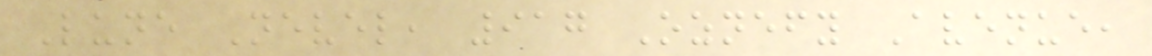Lune Nevel, 917 Oznefy Avenue,
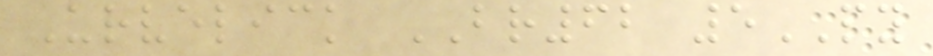Urvelick BR62 5PY
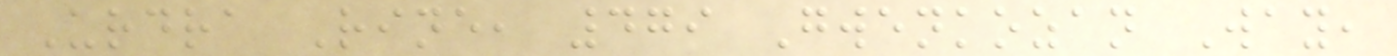Urdra Rine, 479 Gwenkozan Way,
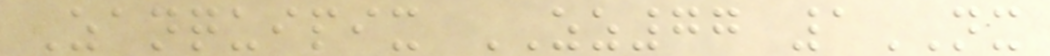Zanquipix ZZ77 1NX
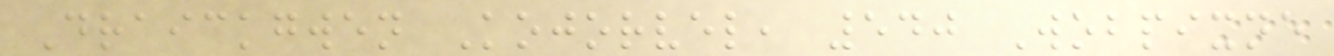Draickgwen Kojorvel, 540 Wobpixne
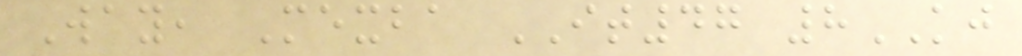Way, Mexba IT47 8KJ
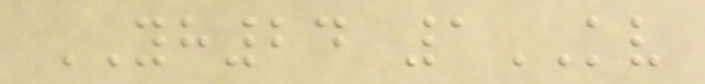YH24 1KV
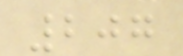207
